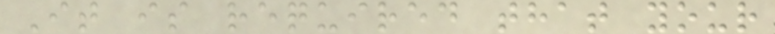It is required that your
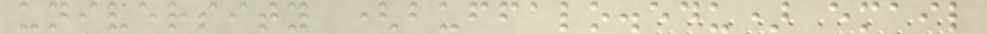university (buffalo.edu) email
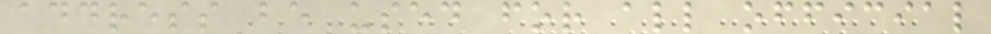address be used for all official
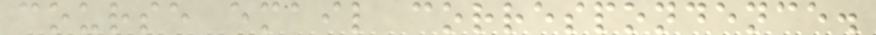course email correspondence.
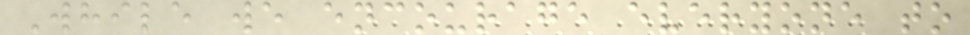While we encourage everyone to
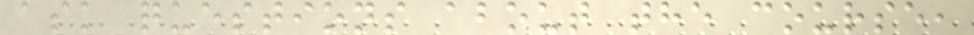ask questions about the course,
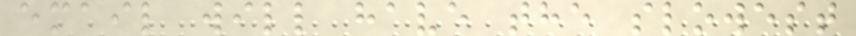email will have the slowest
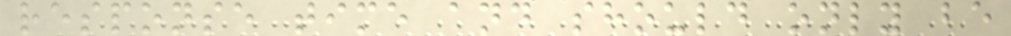response time and should only be
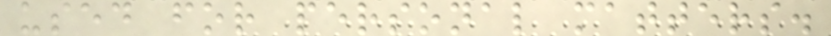used for personal matters.
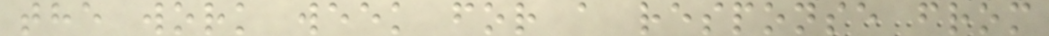the work week for a response from
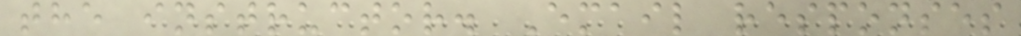the instructor. Email responses
